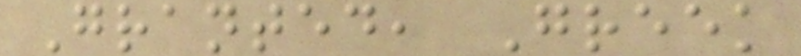Granted, Greek
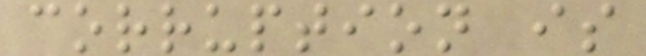corruption is
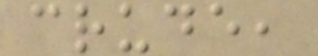crude,
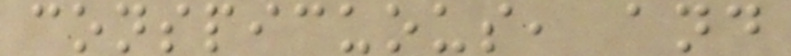conspicuous, and
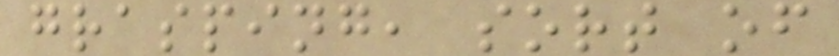grasping, sort of
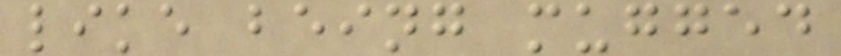like being mugged
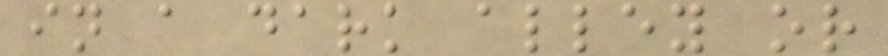in a dark alley or
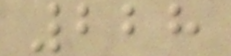228
